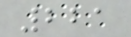221
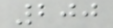200
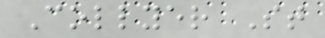Collyer St
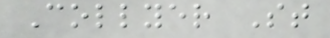Collyer St
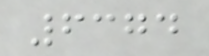6374
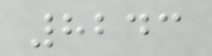8243
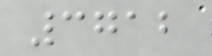3712
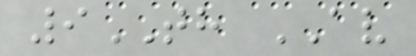9TH AV
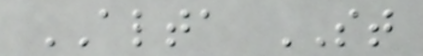ALTA ST
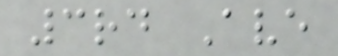3rd Ave
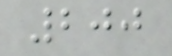200
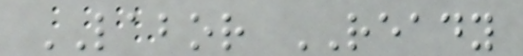LABOR READY
